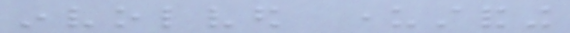involved understanding
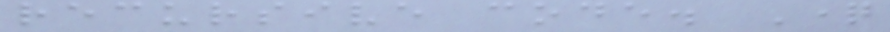recursive code. Question
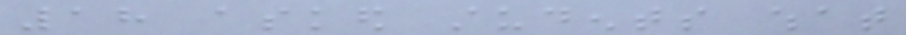18 asked students what
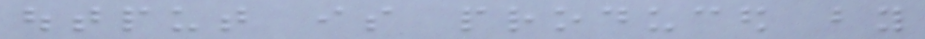output is produced by
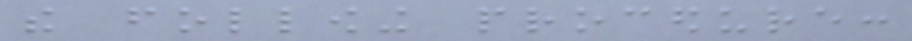the following procedure:
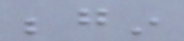begin
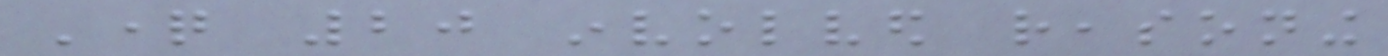Question 20 involved reasoning
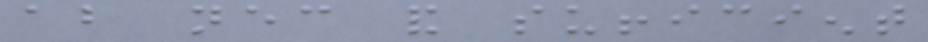about necessary and sufficient
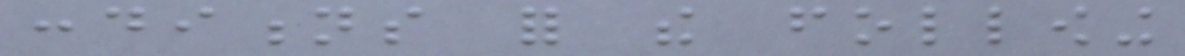conditions for the following
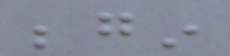begin
